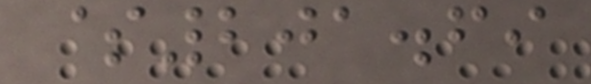$201.69
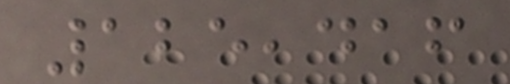125,416
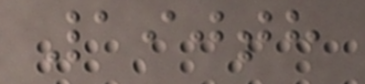190th
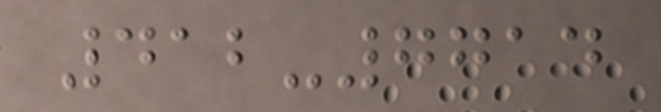412-7714
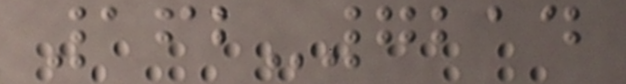162-7214
